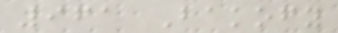961 Bakofy
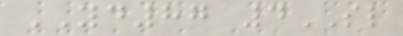YD87 4SL
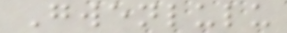Gwenlulu
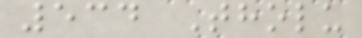534 Tholu
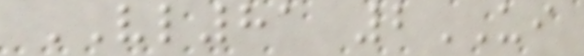VL81 2UI
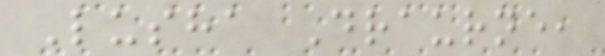Lusha Draurne,
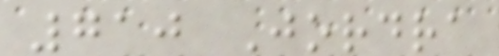710 Jordra
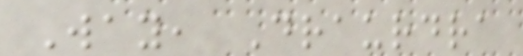Way, Draurdra
